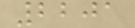2201
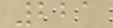221
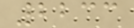2233
